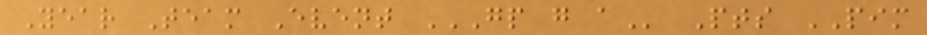Year Team Event GP G A Pts PIM
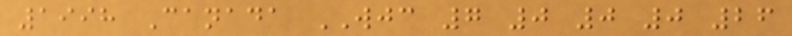1998 Canada WJC 7 0 0 0 26
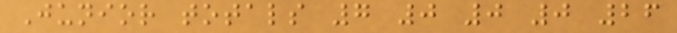Junior totals 7 0 0 0 26
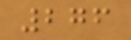276
